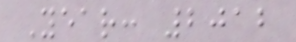Year: 2012
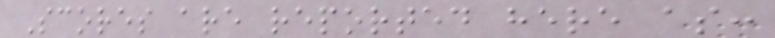Scores are reported here as:
